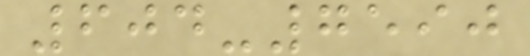604-7590
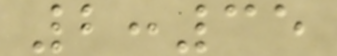2:35
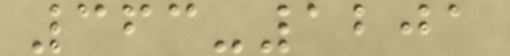363-1201
